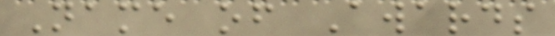Name of Awards
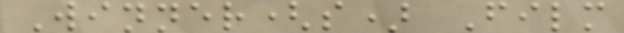Winner(s) Film
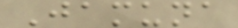Jamuna
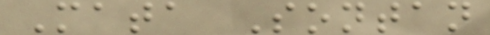Mata Sontan
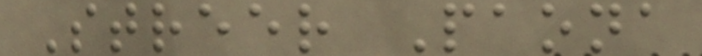Streer Paona
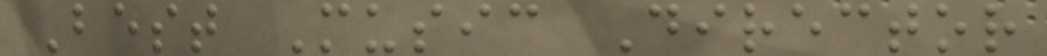Best Music Director
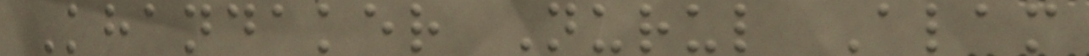Khandaker Nurul Alam
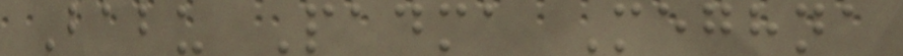Babu Padma Meghna
